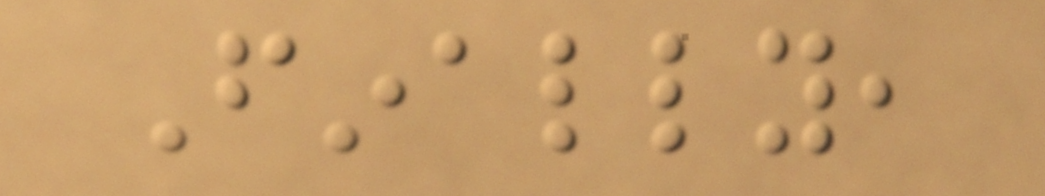Finally,
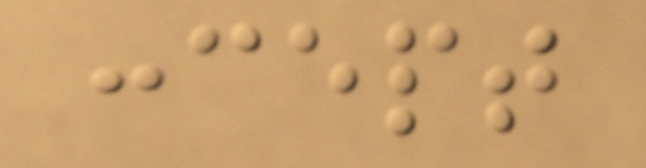concept
